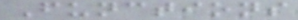Functions
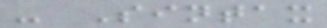- Sintax
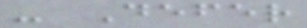- Defer
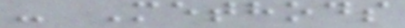- Methods
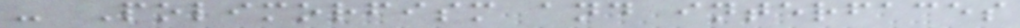- Polimorfism and interfaces
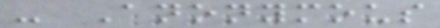- Anonymous
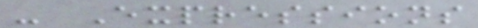- Expressions
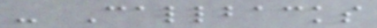- Callbacks
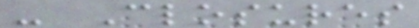- Closures
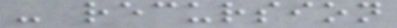- recursion
